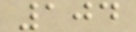104
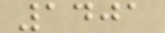1401
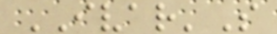IVAR'S
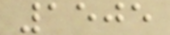1505
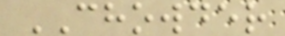CHOWDER
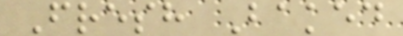Fresh Baked
